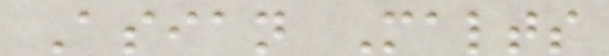Asian Malts
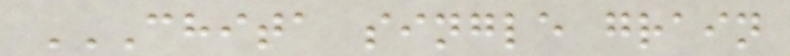CHITA SINGLE GRAIN
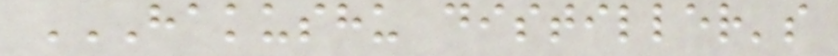HAKUSHU DISTILLER'S
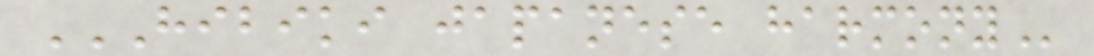HIBIKI JAPANESE HARMONY
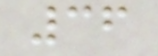36
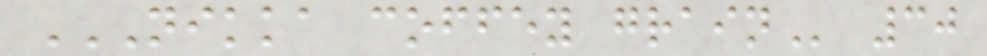NIKKA COFFEY GRAIN 30
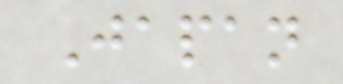Japan
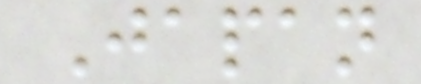Japan
